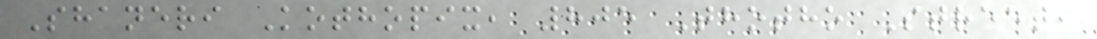Shaneri Kothopix, 805 Thotho Street,
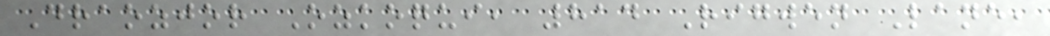Draozjor Ozkoqui, 814 Rigwen Lane,
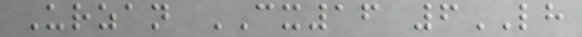Urzan CX16 6LH
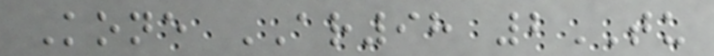Kone AR98 2TU
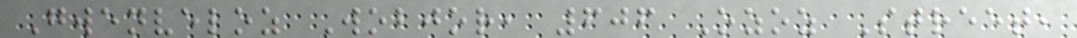Gwenveloz Wobjor, 606 Ozoz Street,
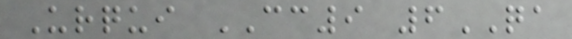Urqui CC9 6QA
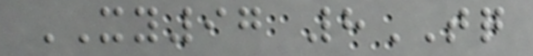XY97 8TQ
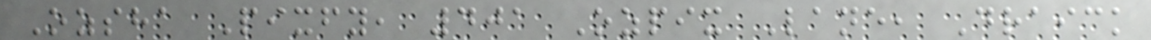Ozsha Pixfy, 401 Ozpix Lane, Draick
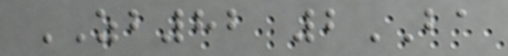ZB82 2BA
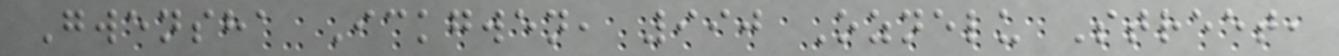Gwensha Ickgwen, 990 Oznelu Street,
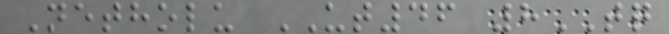Netholu UT46 8TQ
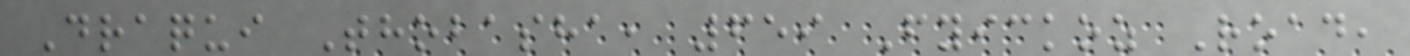Draqui Thobasha, 659 Fyickoz Road,
